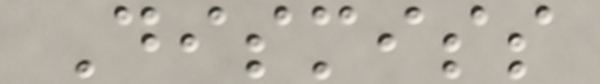Dismiss
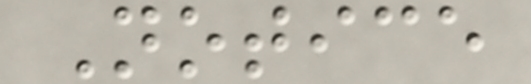Notice
